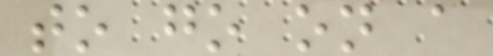to go on a
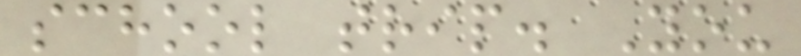school trip. You
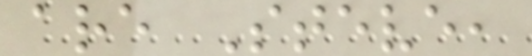are Steve,
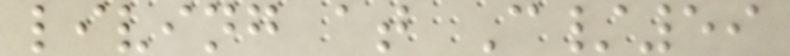living at C/59
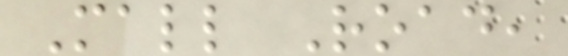Mall Road,
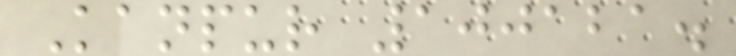Kanpur 100121.
